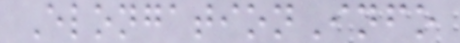ElongationInfo
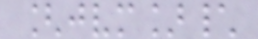[jvm]\
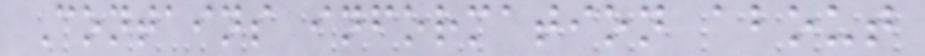Contains information about
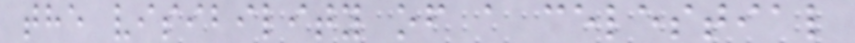the visibility of a celestial
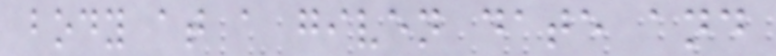body at a given date and
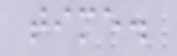time.
